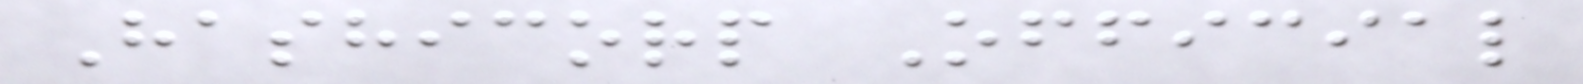Hashicorp Official
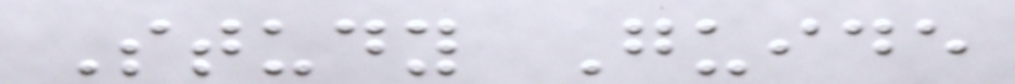Study Guide
